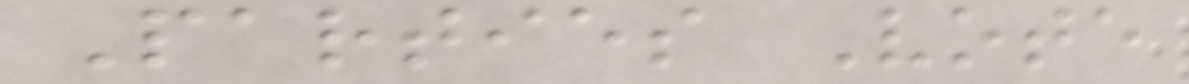Parties Vote
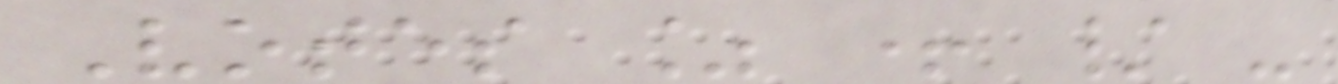Votes % + / -
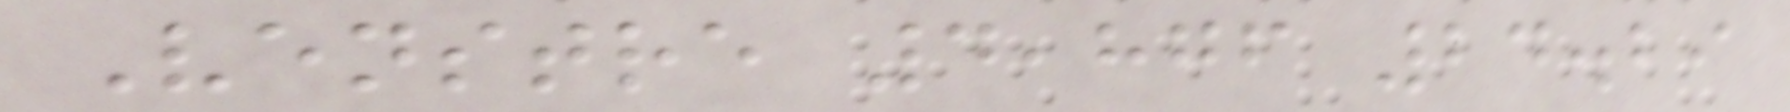Venstre 4,876 24.29
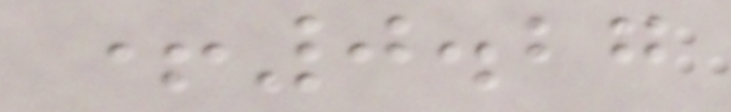+0.27
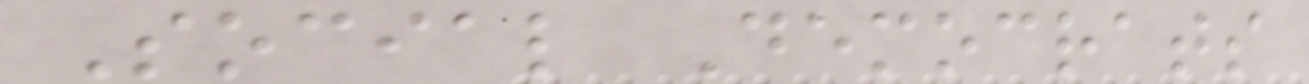Social Democrats
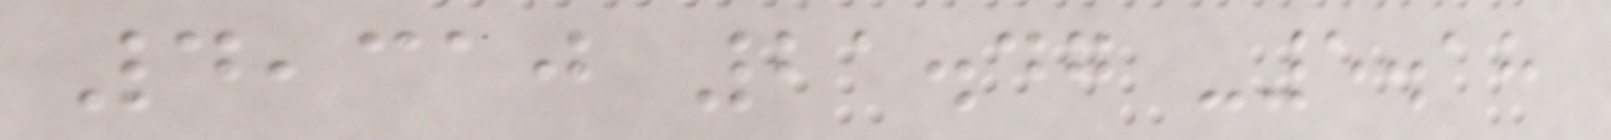4,310 21.47 -5.18
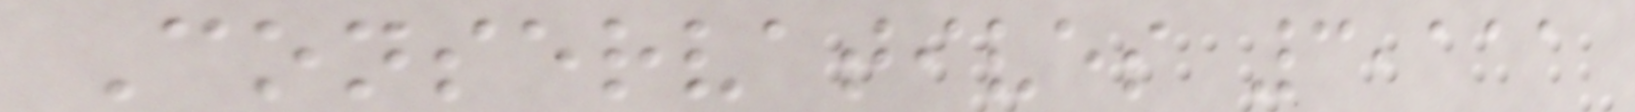Conservatives 3,111
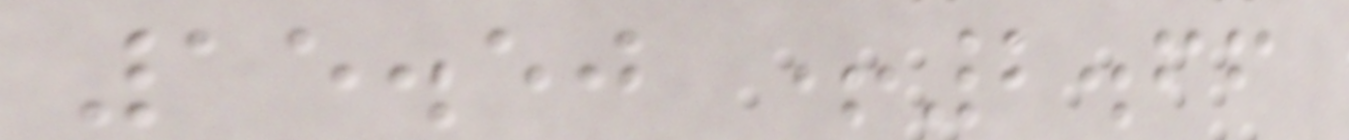15.50 +2.66
